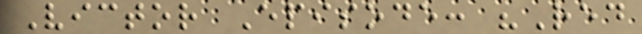Victor Episode: "Red
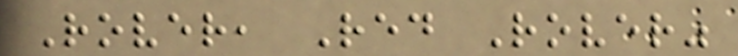Rover, Red Rover"
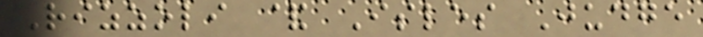Rizzoli & Isles Judge
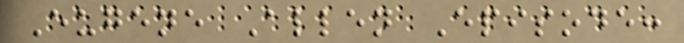Eugene Allen Episode:
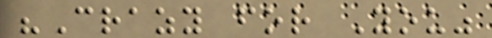"Crazy for You"
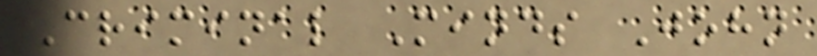Criminal Minds John
